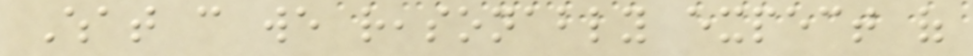What can we reasonably expect of
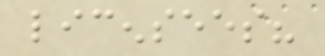licensees?
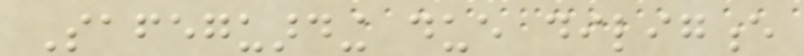Safeguarding due diligence
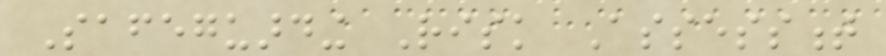Safeguarding Risk Assessment
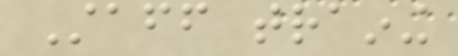Staff training
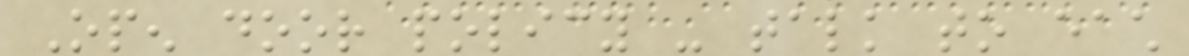Open door policy - talk to each
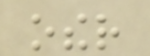other
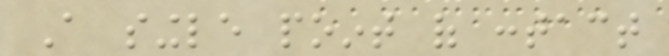A single point of contact
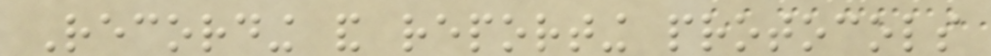Recording and reporting protocols
